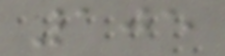105
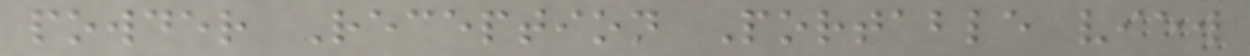powder Reception Portable view
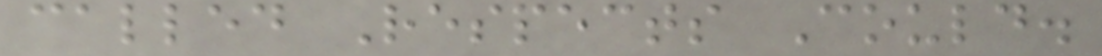called Respects Could.
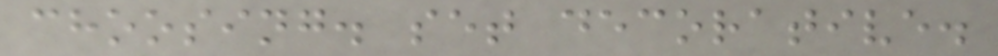choosing. set decorative.
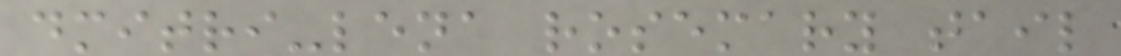dmitri-lena rosemary tail
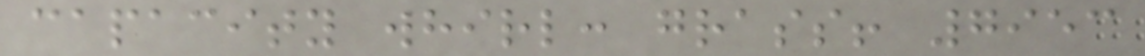capacity whirl: grass! 7953
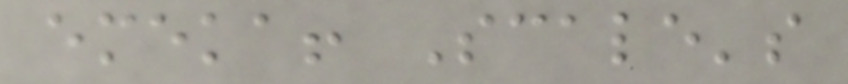emeka! Scale's
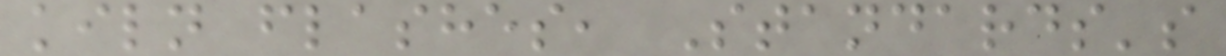kiln flashes, Standards's
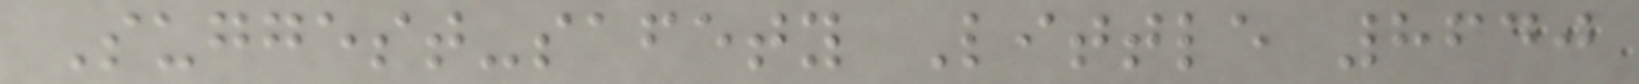Suggest-safety Little 8640
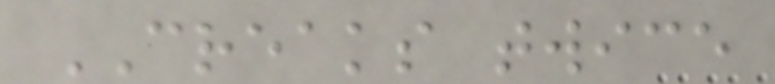CREAKS twice
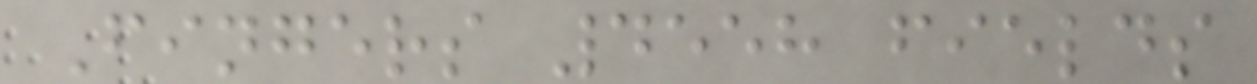Fingers 4558 fields
